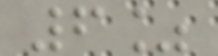6%
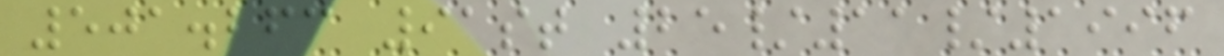501.263 91st 25/11/1996
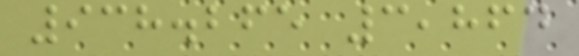938.265 3,864
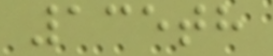135th
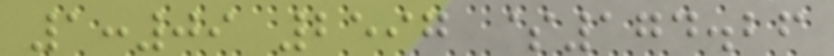1:09 2597 $174.26
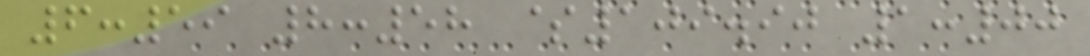6:59 8:58 $109.90 1:00
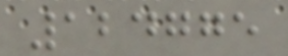124775
